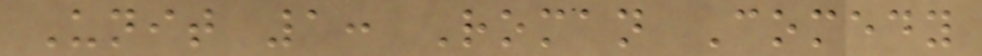Unit 1: Roman Comedy
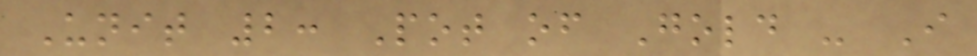Unit 2: Pot of Gold - I
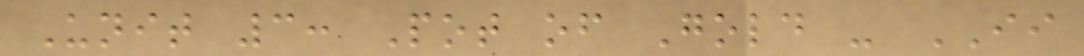Unit 3: Pot of Gold - II
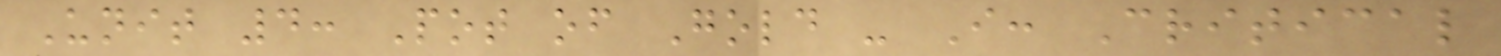Unit 4: Pot of Gold - I: Critical
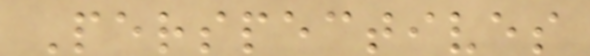Perspectives
